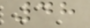48
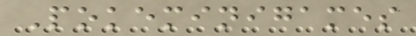Pokeminigames
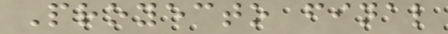Proyecto final
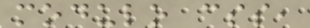modulo css,
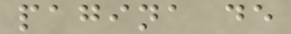pagina de
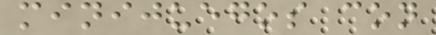minijuegos con
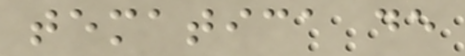tematica de
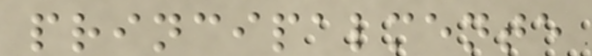principalmente
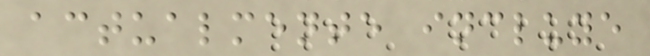actualmente incluye
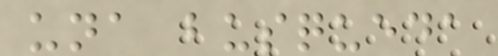una busqueda
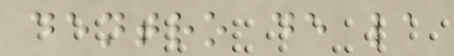dentro de la
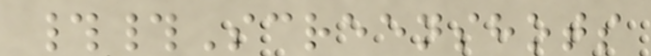##Screenshots
